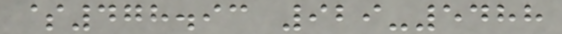$478.93 929-5488
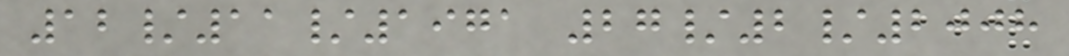12/11/1971 27/2/2008
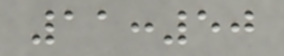11:50
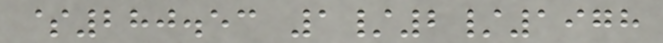$280.53 1/2/1978
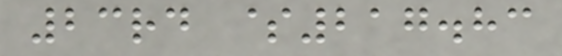23rd $217.83
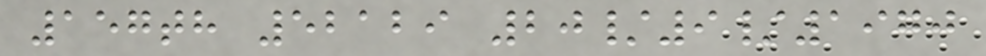157th 52129 20/9/1970
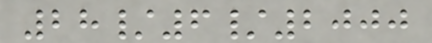28/6/2000
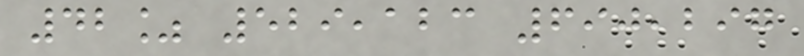42% 529,123 690,297
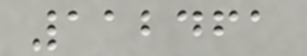112461
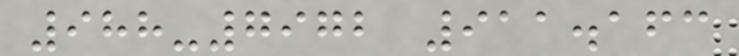988-7972 911.163
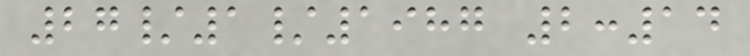27/1/1987 2:14
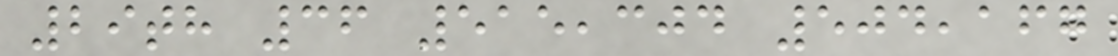29th 36 515,304 504,167
